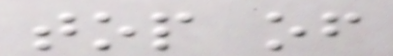top of
